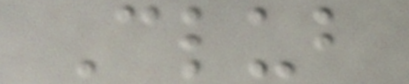Club
